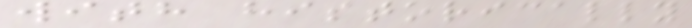with historically
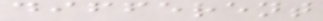different
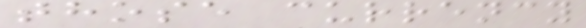those currency
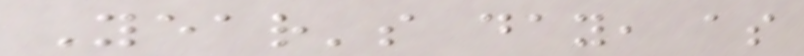Year's day, as
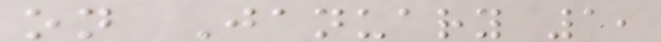on January 1,
